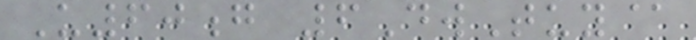U60g 6DwTuy@
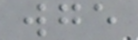wge
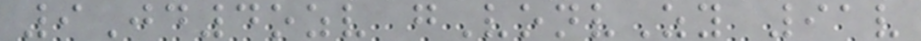9Jd4ozv gVonvZy 91v
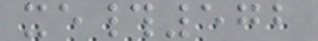xe#572
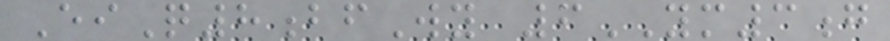EiQ8bfWy 6YM3g
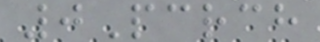0Pcrch
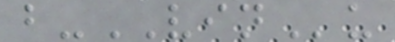b-VINu
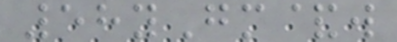58yGm&w
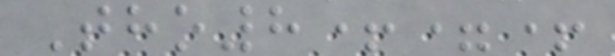Tho8+=+
